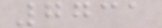7731
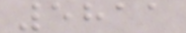5811
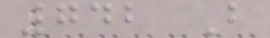742 B
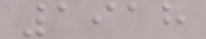1918
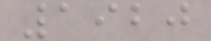1920
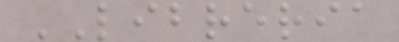LIBRERIA
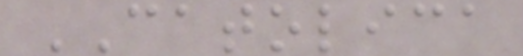CATOLICA
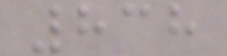838
